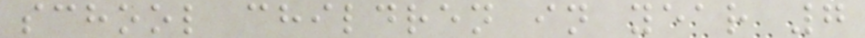school children in year 7
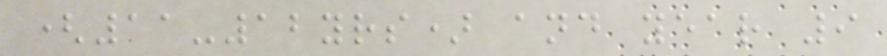(11-12yrs) and year 9
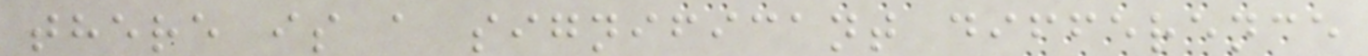there is a significant difference
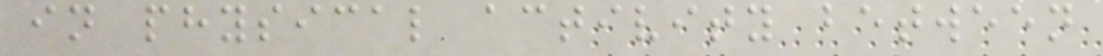in physical activity between
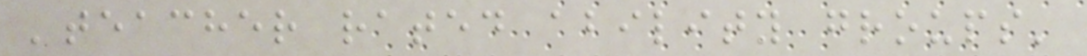'teacher rated ability groups'
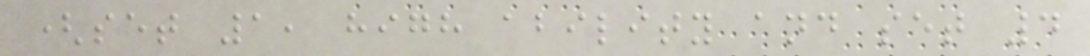(set 1, high ability and set 4
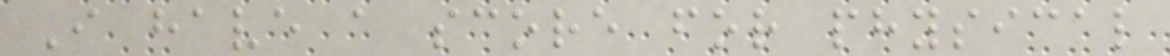I have a score for physical
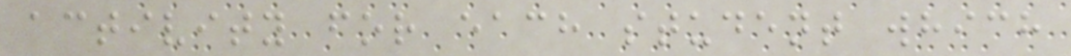activity for each student which
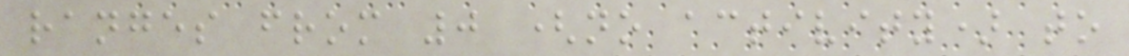ranges from 0 (no activity) to
